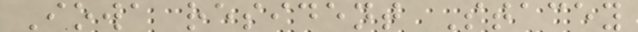Iowa resident Stacey
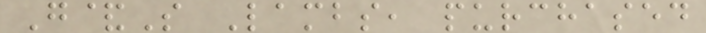G&S Lambs, purchased
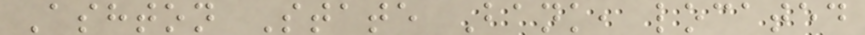Ashton State Bank, located
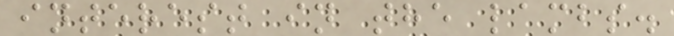interest in the lambs.
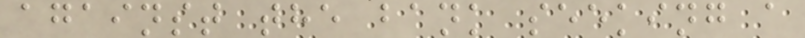against the bank seeking a
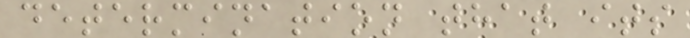determination that its
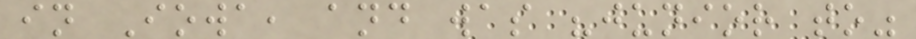in Iowa, and was "junior to"
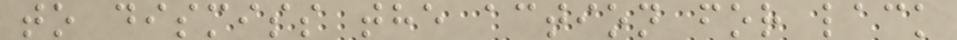to dismiss the action for lack
